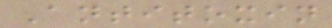Antitoxin
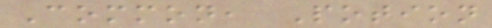Common, Potion
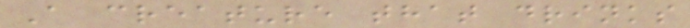A creature that drinks
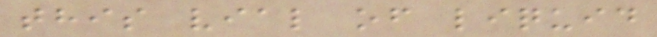this vial of liquid
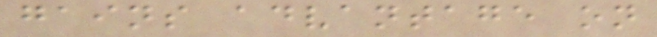gains advantage on
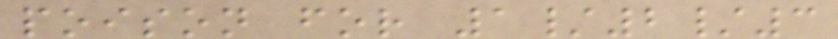poison for 1/2/3
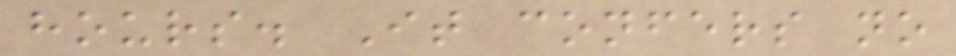hours. It confers no
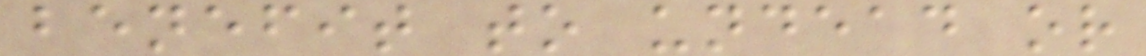benefit to undead or
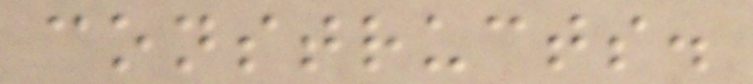constructs.
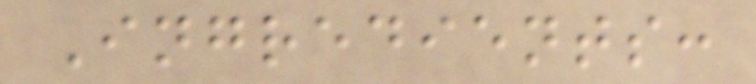Ingredients:
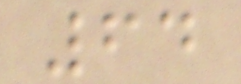64
